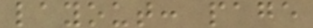layout: page
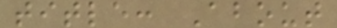title: About
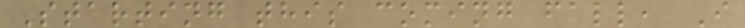Starting this coming fall, I
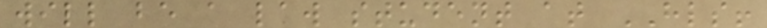will be a law student at HLS!
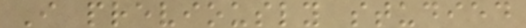I previously studied
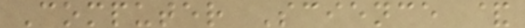Computer Science &
